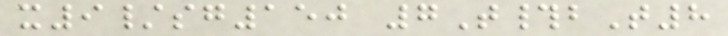x9/sg150 7T#bT8
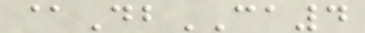@DbCA4
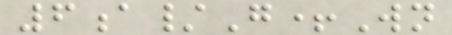6a/G+Wn
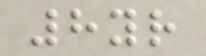8yr
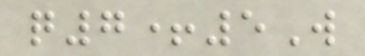q7+5W
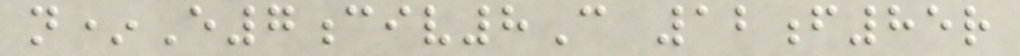n*E7civ8C 12f85r
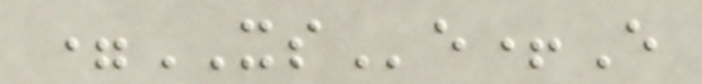=XSe+E
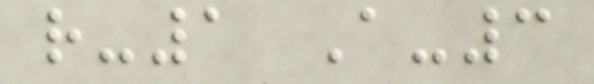r-1 A-3
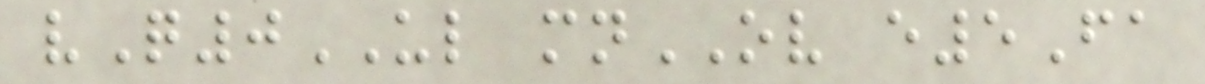vQ0UL mnOV e5Fa
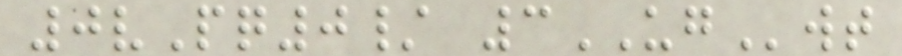0vPq0/ 3UGwt
